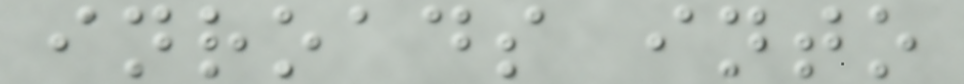inroads into
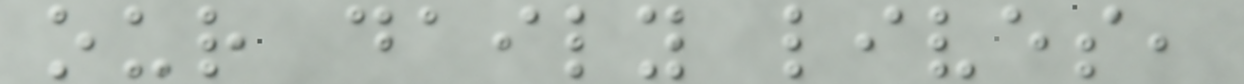our daily lives,
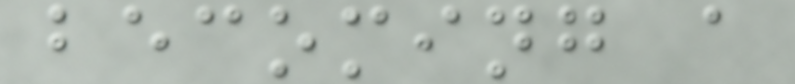becoming a
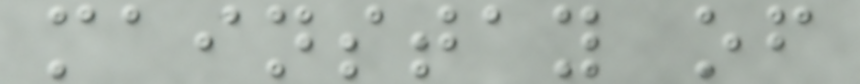mainstay of
